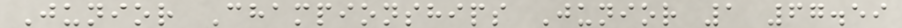Junior Championships Junior 1 67.59
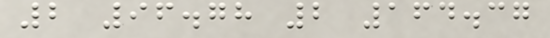2 96.78 2 164.37
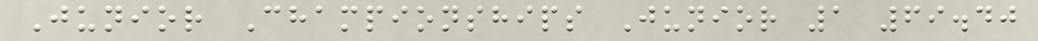Junior Championships Junior 1 69.40
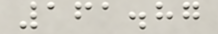161.87
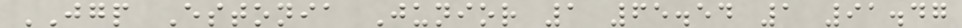JGP Estonia Junior 1 65.54 1 91.47
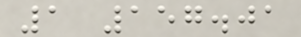1 157.01
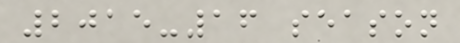2015-16 season
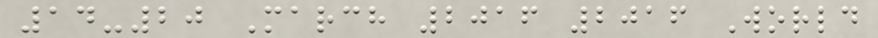14-20 March 2016 2016 World
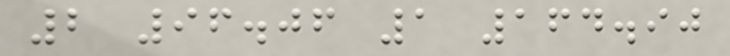2 96.06 1 164.90
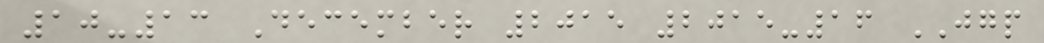10-13 December 2015 2015-16 JGP
